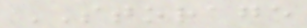STORAGE
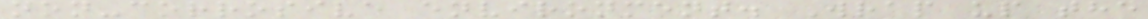non-corrosive environment. Wrap up the
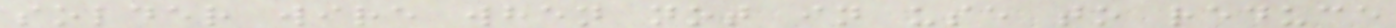solder wire when not in use to reduce
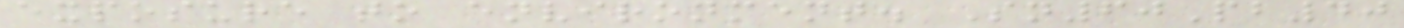exposure to environment. Sn60Pb40
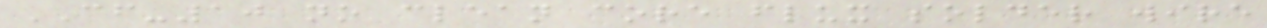CF-10 no clean core flux solder wire
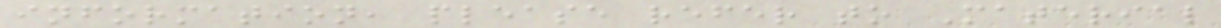information, please refer to Material
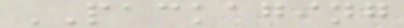PACKAGING
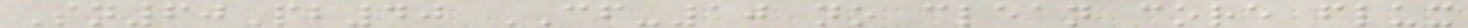Sn60Pb40 CF-10 no clean core flux
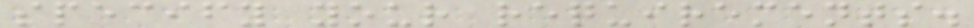specify your requirements.
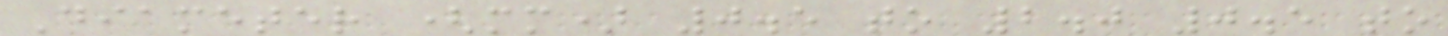Diameter (mm) 0.5 to 2.0 0.5 to
